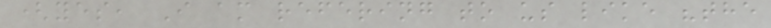(yes, I am refering to us like "the
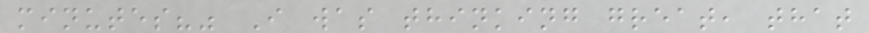minutes?" I was thinking great, that
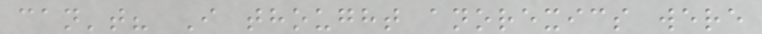can't? I thought anorexics were
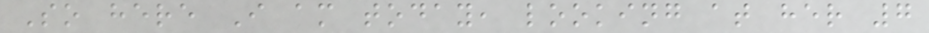So here I am today, looking at her 7
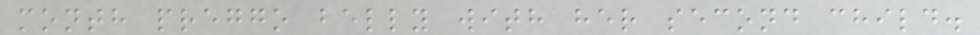month preggo belly with her second child.
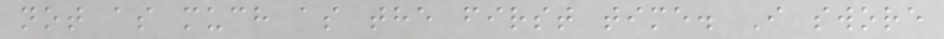not as much as the first time. I swore
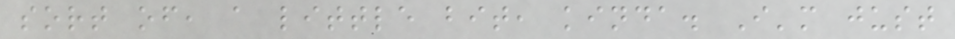sort of, a little bit, kinda. I'm just
